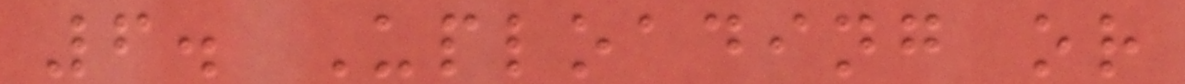6. Uploading or
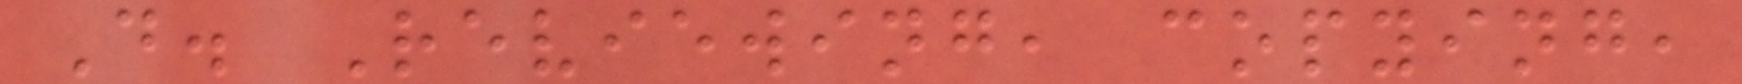D. Reviewing, copying,
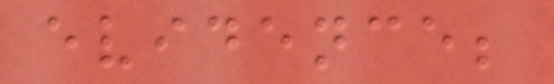evidence;
